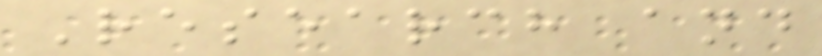Research and
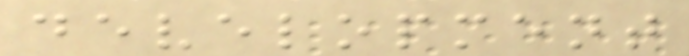development
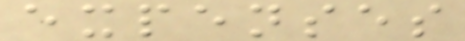expenses
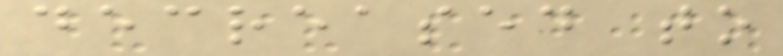decreased to
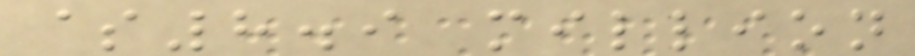$8.9 million
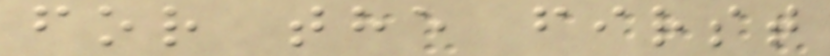for the first
